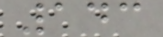143
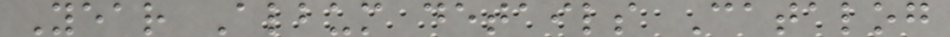Year Album details Catalog
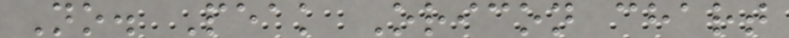No. Peak Oricon chart
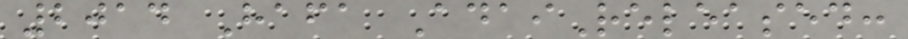2014 Hafa AdaiReleased:
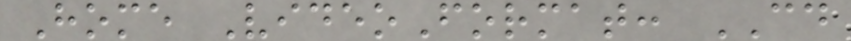Home VideoFormat: CD
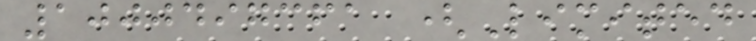1000497361 (Limited
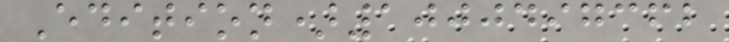Edition)1000497362
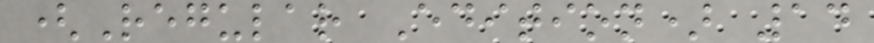(Regular Edition) 14
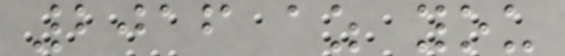2016 az you
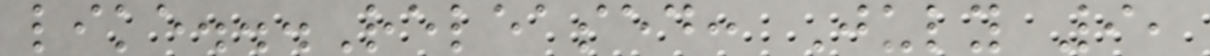like...Released: July 9,
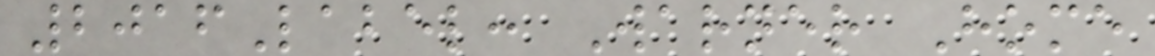2016Label: Warner Home
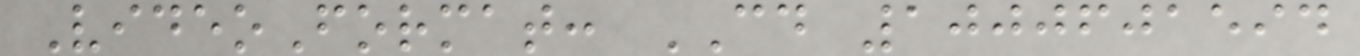VideoFormat: CD 1000601594
